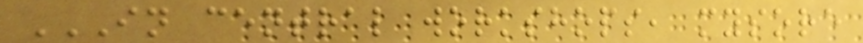IN CENTRAL WORKSHOPS, MYSORE
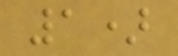1)
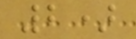2)
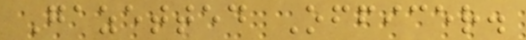Gazetted Officer.
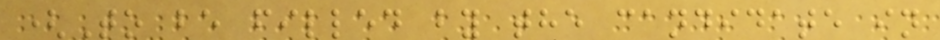(To be filled by the candidate in
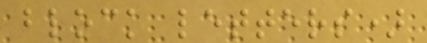block letters)
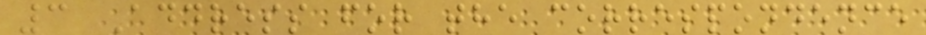3 Address for the correspondence
